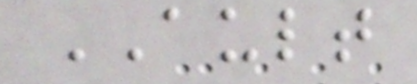AULT
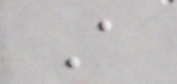A
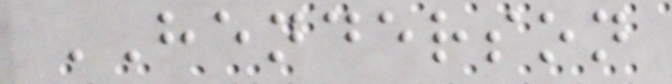HENDERSON
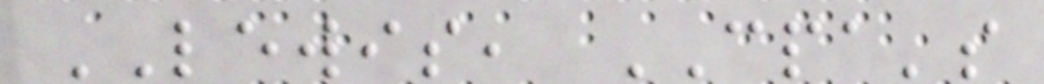LEWIS, CPA's
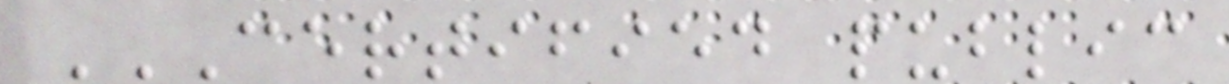CERTIFIED PUBLIC
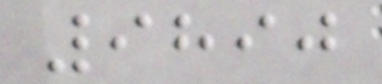9890
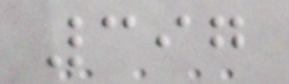397
